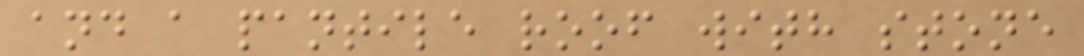and a pantile roof with stone
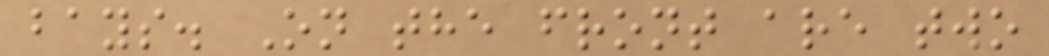bays. On the front are two
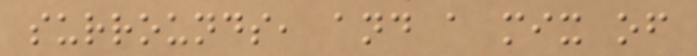surrounds, and a mix of
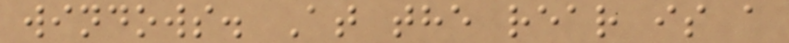windows. At the rear is a
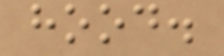hood.
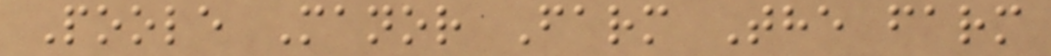Poole Manor Farm The farm
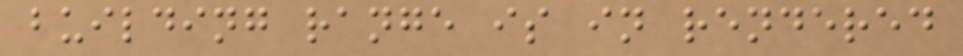building range is in rendered
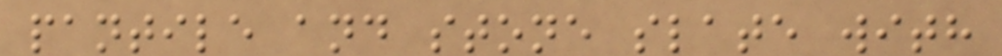pantile and stone slate with
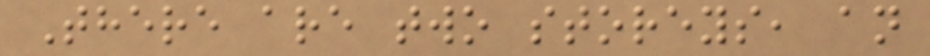There are two storeys, an
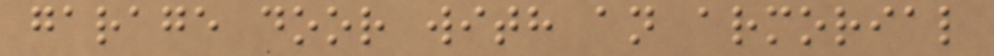garage door with an armorial
